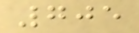705
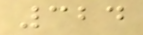324
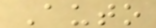Auto
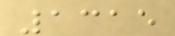1315
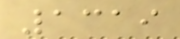1319
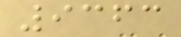9363
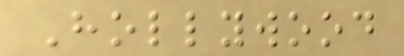Hollywood
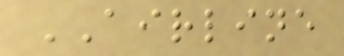AIRLINE
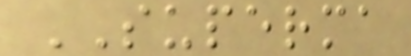SUPERMA
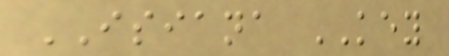ISIANA KEY
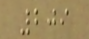209
